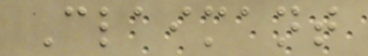Claimant
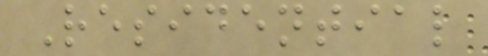Residential
